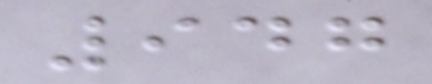947
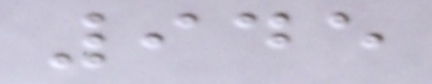945
